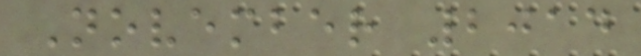November 2014
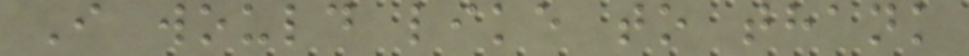I would like to thank
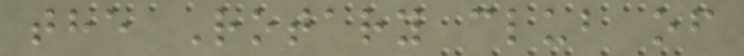the Rotary club of
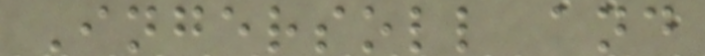Ingersoll and
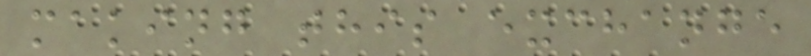making this exchange
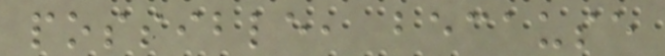possible, because
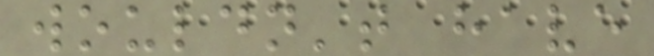wouldn't have
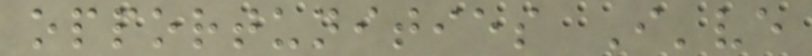opportunities I've
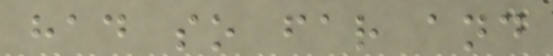had so far and
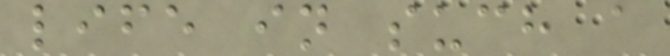life in such a
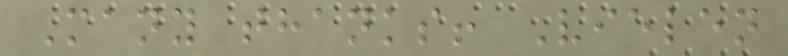Many thanks! Vielen
